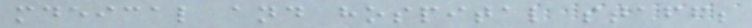mdeical and hospital staff;
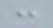:
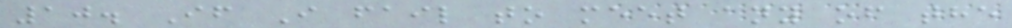10. If I fail to meet any of the
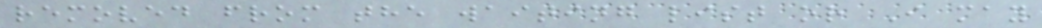removed from the waiting list or I may
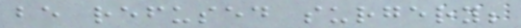be refused surgery;
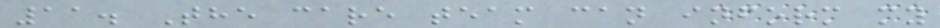11. The care team can inform my
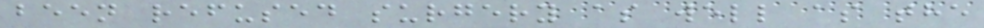been refused surgery as well as the
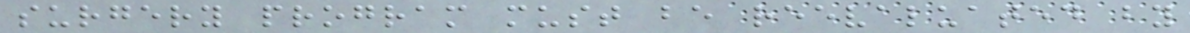surgery program must be reevaluated by
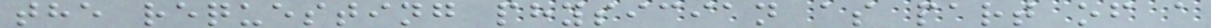the requesting physician as part of a
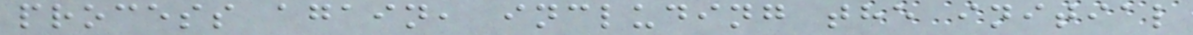process again, including the initial
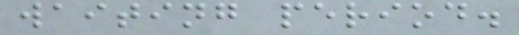waiting period.
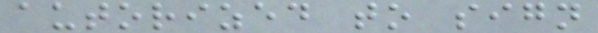autorized to sign
